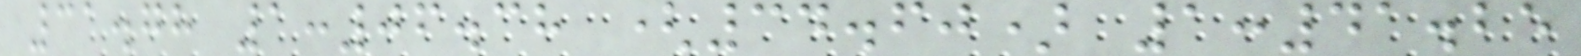31.78 1:06.38 (34.60) 1:41.25
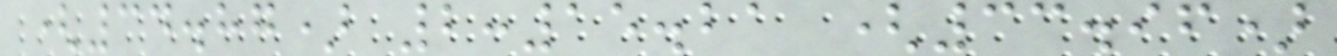(34.87) 2:15.21 (33.96)
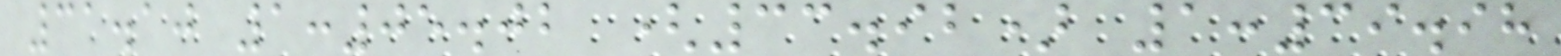31.10 1:05.02 (33.92) 1:39.98
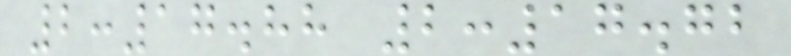2:17.88 2:17.72
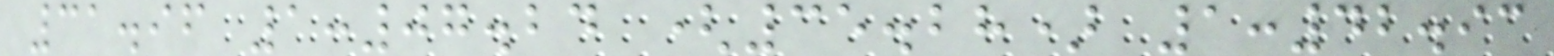31.96 1:07.24 (35.28) 1:42.93
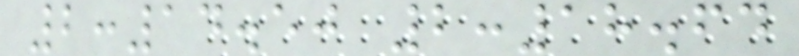2:14.50 2:18.64
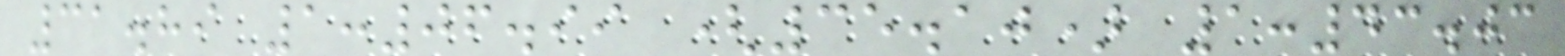31.89 1:06.99 (35.10) 1:43.03
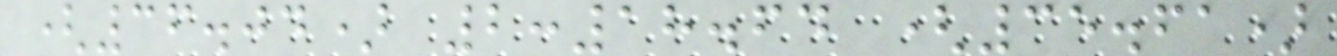(36.04) 2:18.64 (35.61)
